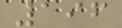196
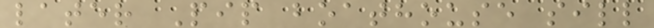later Pip boathouse sill
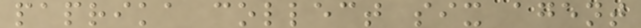paprika collect six agent
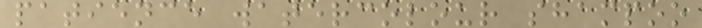patience watercolour shampoo
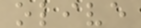olive
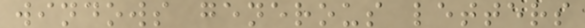windows generous letters
